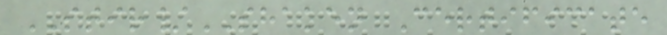STIR/SHAKEN Certificate
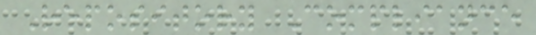Repository Compliance
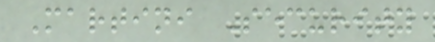Martini Security
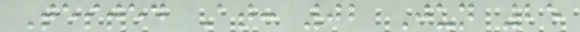Tested At: 02 Jun 25
